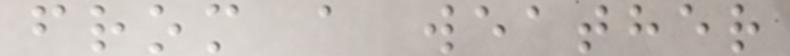from a weather
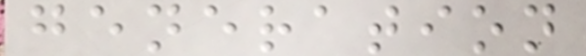generation
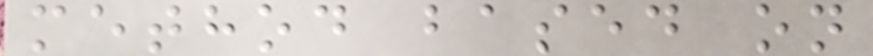method based on
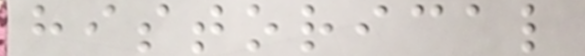historical
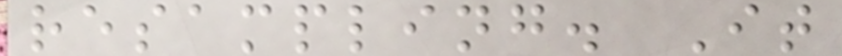resampling. It
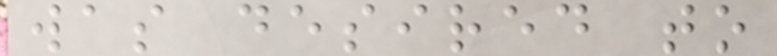was desired to
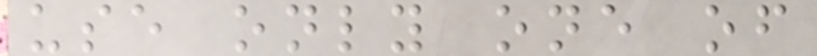use only one of
